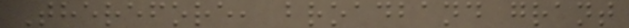Therefore, broadband grant
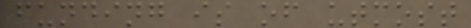funding is of utmost
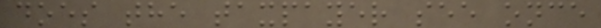does the taxpayer see once
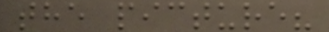the picture?
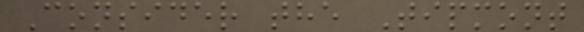Consider the Tipmont
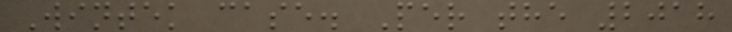Wintek case. Per the 2018
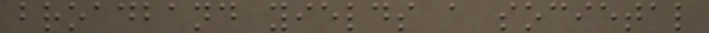broadband yields a societal
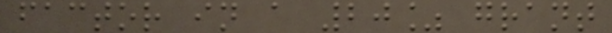factor in a 20% grant
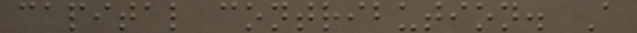capital contribution. A
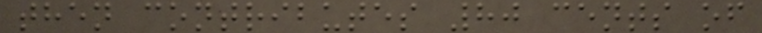then contributes 80 cents of
